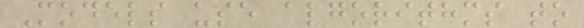Models use algorithms to
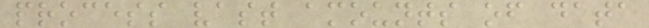process vast amounts of data
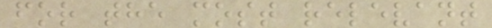for the most relevant
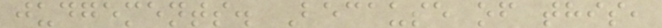judgements. Because of this,
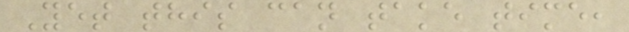Yet this can take time,
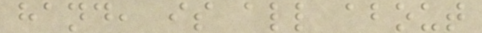hand, is all about
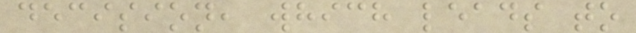decision, which leads to
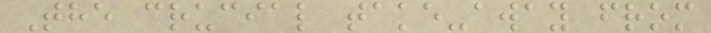The crucial take-away from
